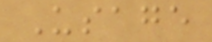Usage
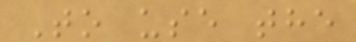To use the
